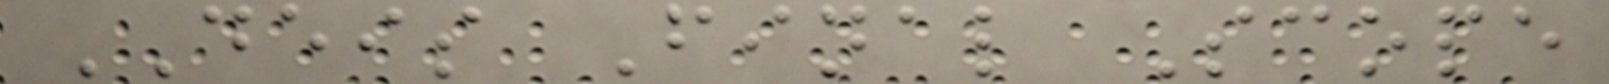DEIS Final Scope
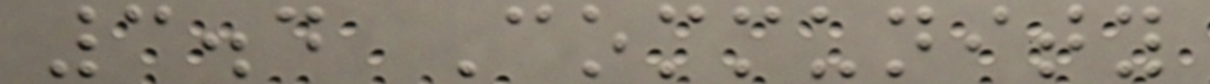3.4 Community
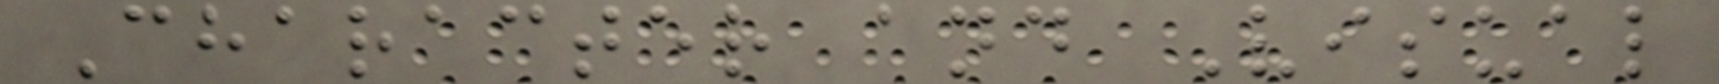Character and Visual
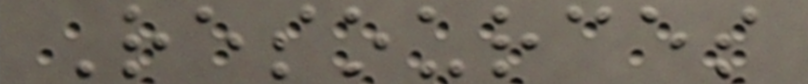Resources
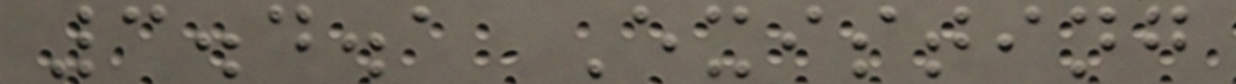3.4.1 Existing
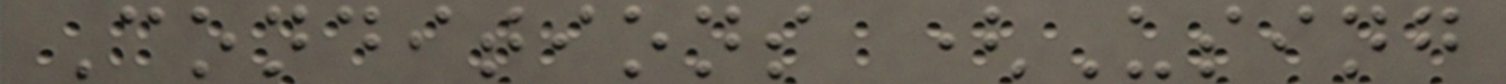Conditions (Using
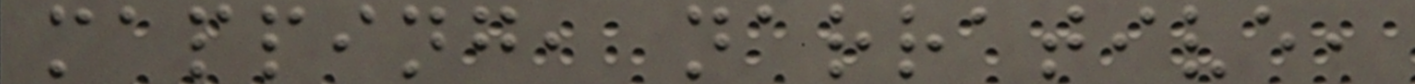mapping, narrative,
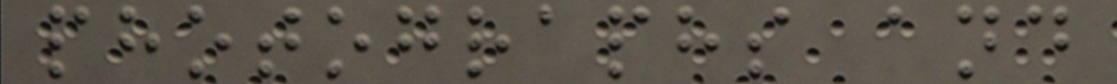photographs and
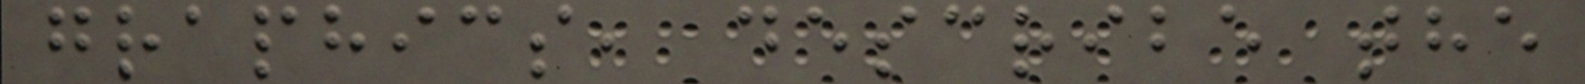graphics, describe the
